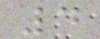4
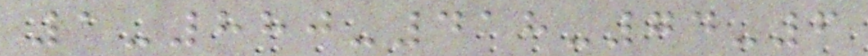1-880-418-74-6
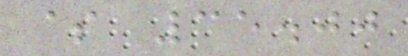$ 35.00
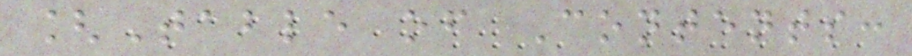[Table of Contents:
